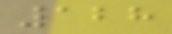128
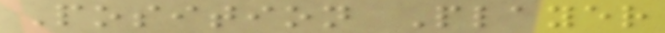Position Player
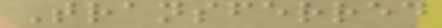Transferred
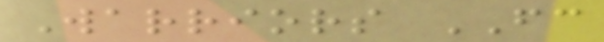Warriors FC
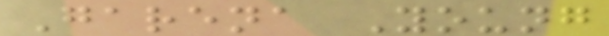Garena Young
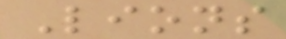Lions
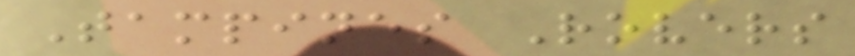Tampines Rovers
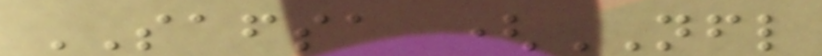SAFSA (NFL
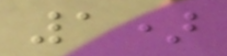1)
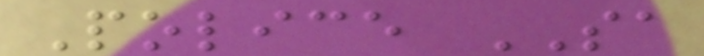Police SA
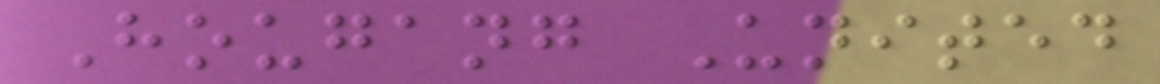Hougang United
